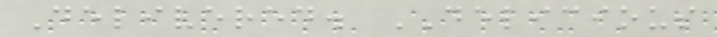Delivered. DELICIOUS
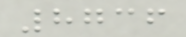8736
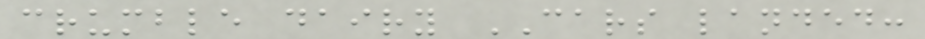crumble dairy CARS landed:
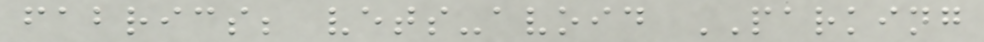fabrics; vets-avoid PARKING
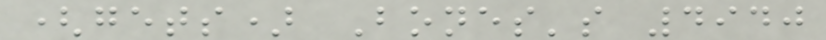(gets) Bones's 4940
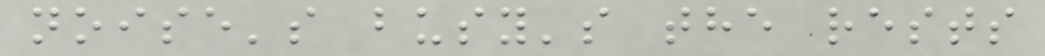noise's busy's the rests
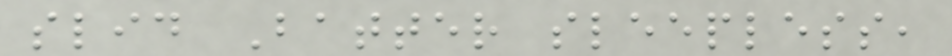slid Batter sleepless,
